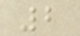2
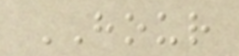HOUR
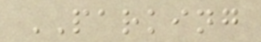PARKING
